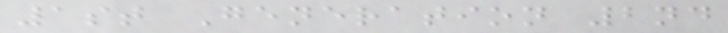1st Generation 2nd
